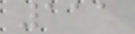111
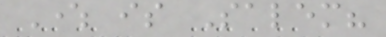Where is Salem?
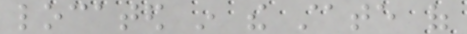located in the state of
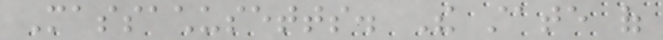Massachusetts. The state of
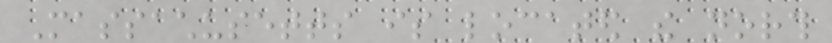Massachusetts is located the north
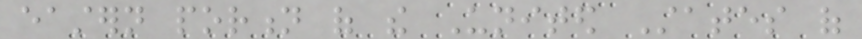eastern portion of the United States of
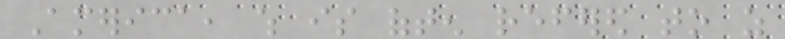America, which is often refered to as
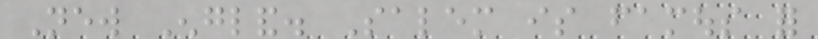New England. Salem is famous for
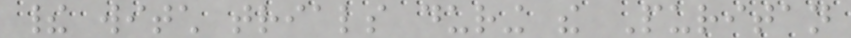their witch trials during the Puritan
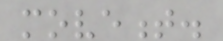movement.
